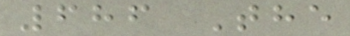686 The
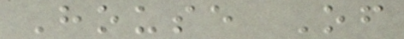House Of
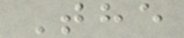The
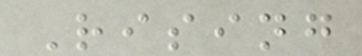Rising
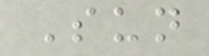Sun
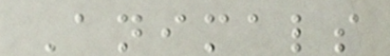Animals
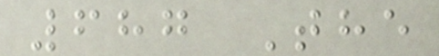687 The
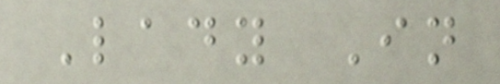Lady In
